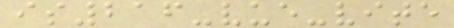is216-vue-vite
